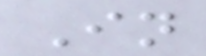In
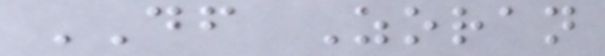DF Zoran
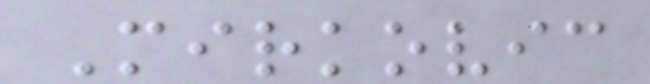Mirkovic
